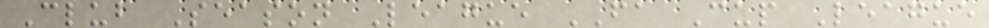Club Season League FA Cup League
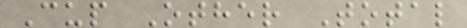Cup Other Total
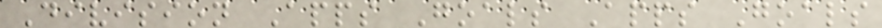Division Apps Goals Apps Goals
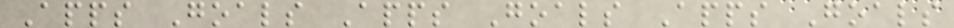Apps Goals Apps Goals Apps Goals
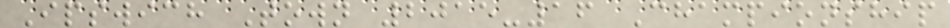Ipswich Town 2015-16 Championship
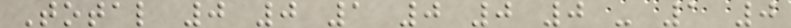Total 0 0 1 0 0 0 - 1 0
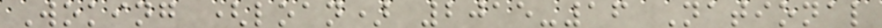Woking (loan) 2015-16 National
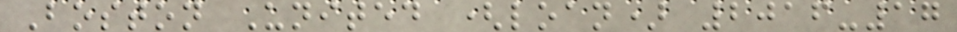Boston United (loan) 2016-17
